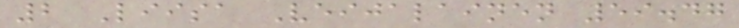2 Liisa Veijalainen 59.47
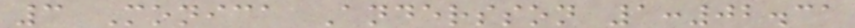3 Monica Andersson 1:02.31
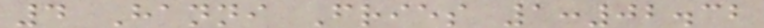4 Hanni Fries 1:02.32
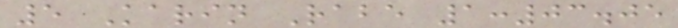5 Karin Rabe 1:03.05
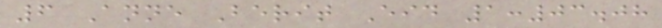6 Anne Berit Eid 1:03.08
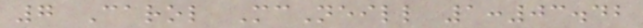7 Carol McNeill 1:03.42
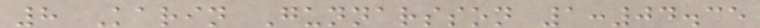8 Karin Gunnarsson 1:04.35
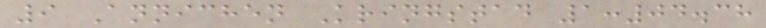9 Annichen Kringstad 1:04.38
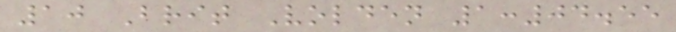10 Brit Volden 1:04.55
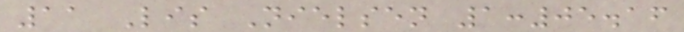11 Lis Nielsen 1:05.16
